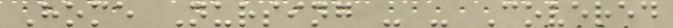Home Nursing - - Covered
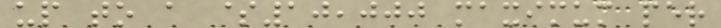up to a $10,000 maximum per
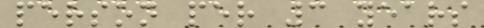person per 3 years
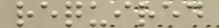required
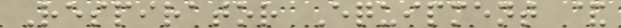Respirator Equipment &
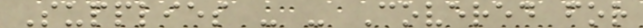Supplies - - Covered for
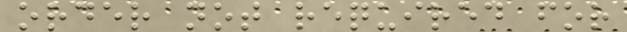order not required for
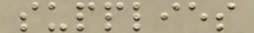supplies
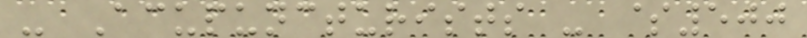- Acupuncturists - $500
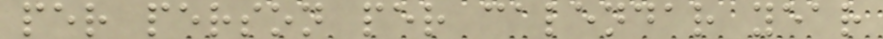per person per calendar year
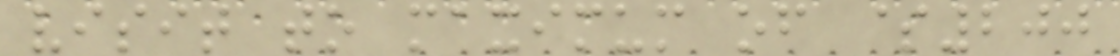visit to maximum of $200
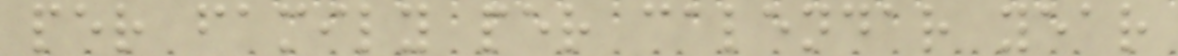per family per calendar year
